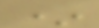*
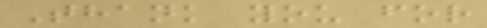Thank you for
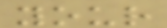your
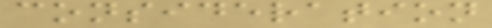consideration
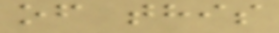of this
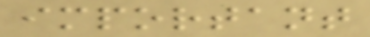important
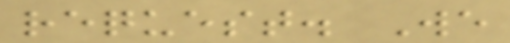request. We
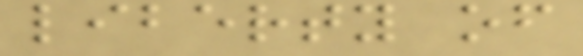liberty of
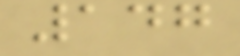147
